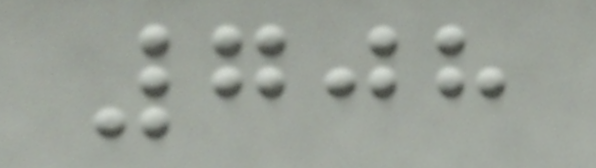708
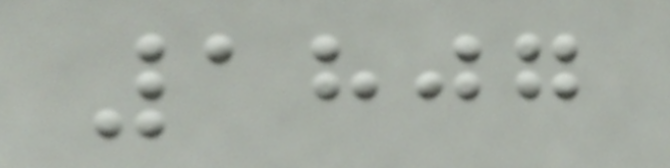1807
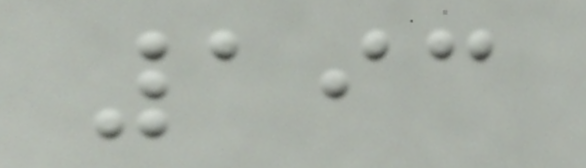193
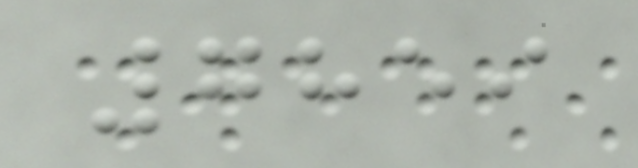7859
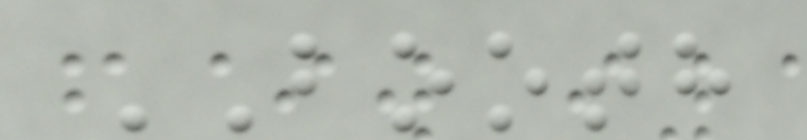BOOTH
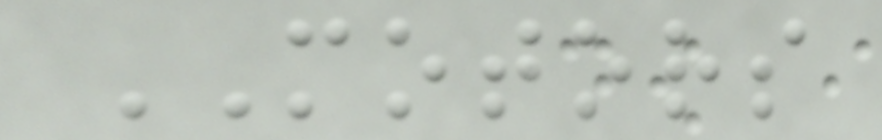MOTORS
